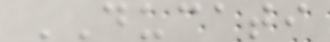DUCATI
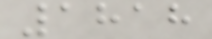1818
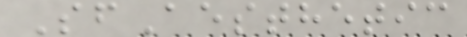SfAesthetic
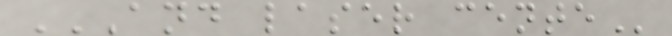AND LASER CENTE
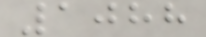1088
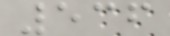536
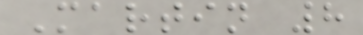Martin 8
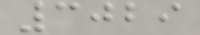3029
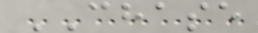CHASE
